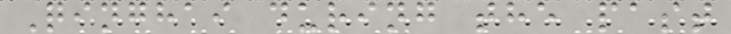Qinghai during the past
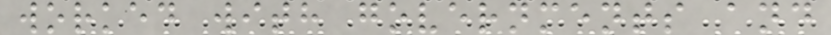worked with governments and
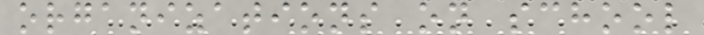organizations on school
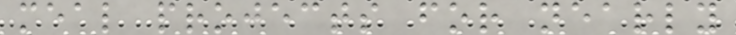meal projects for nearly
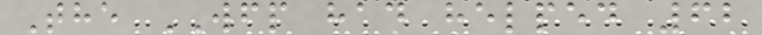The WFP had helped 62
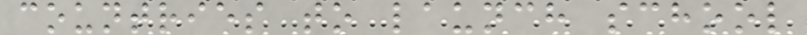countries to launch school
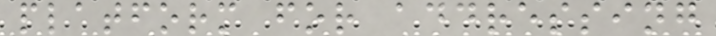platform for addressing
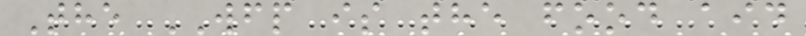The WFP is the food aid
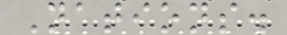Nations.
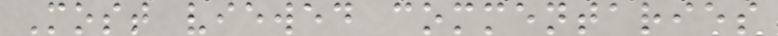Most viewed commentaries
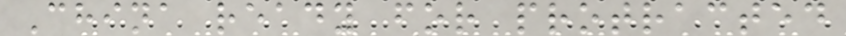China ready for protracted
